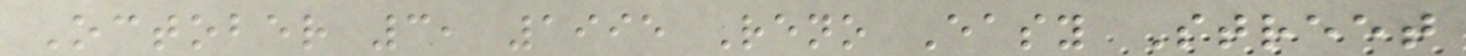October 3, 1995 Reno Easy Street
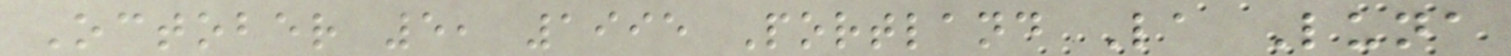October 5, 1995 Portland La Luna
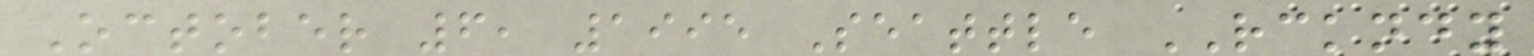October 6, 1995 Seattle RCKNDY
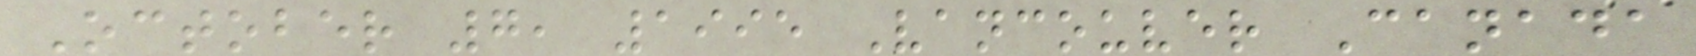October 7, 1995 Vancouver Canada
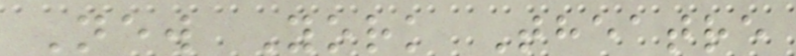New York Theatre
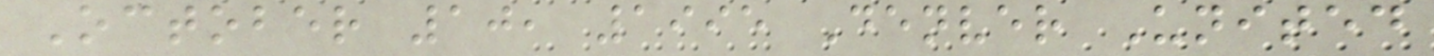October 10, 1995 Denver United
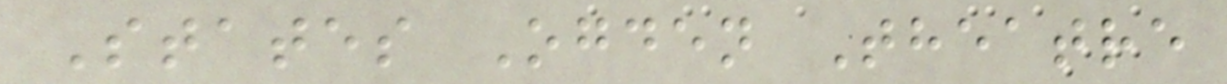States Ogden Theatre
